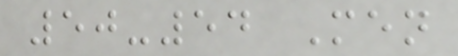50-54 Men
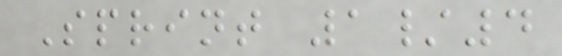Sprint 1/4
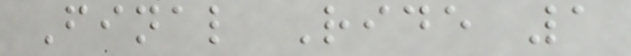Final Ride 1
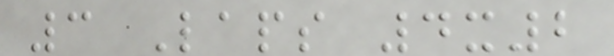3 Laps 4x2
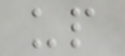up
